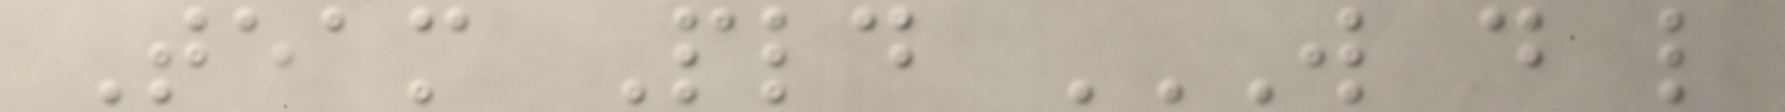Team Pld W D L
